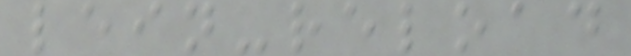lein-reload
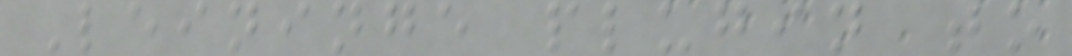Leininge plugin to
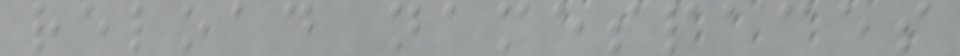reload namespaces
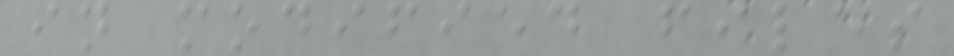in modified files
